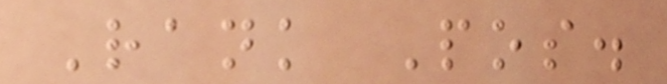Rank Pos.
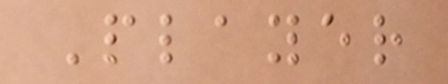Player
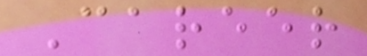Career
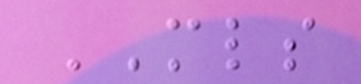MLS
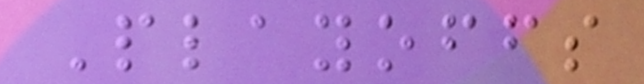Playoffs
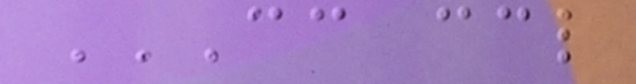CC CCL
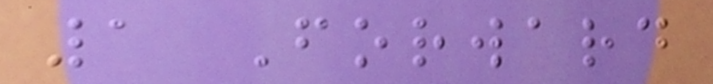1 Forward
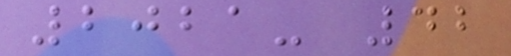2021- 42
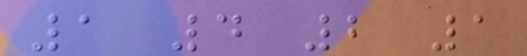1 4 2 1
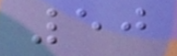50
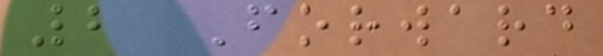2 Forward
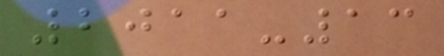2011-13
